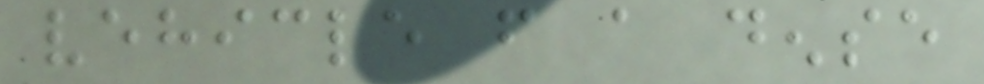vehicle from a dense
